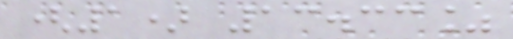(1) 13.33%
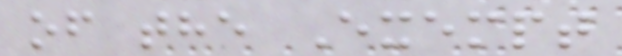of the Exempt
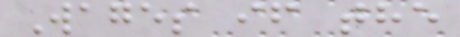Wages if the
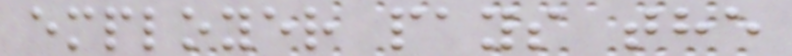employer pays the
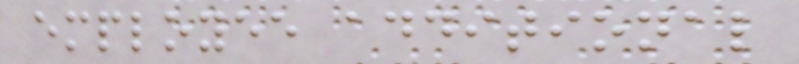employee additional
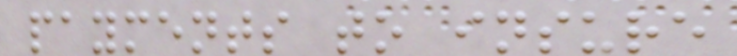payments to insure
